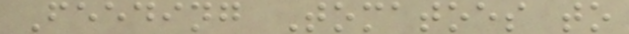Feeding Tomatoes to
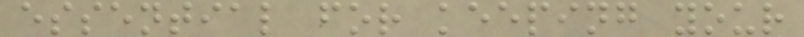essential for keeping your
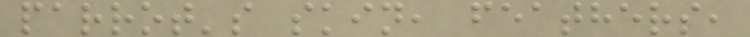parrot's skin, feathers,
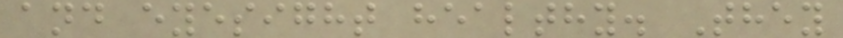and eyesight healthy. They
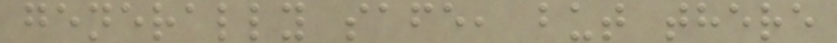generally safe, but there
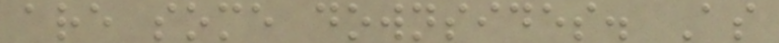are some downsides. As
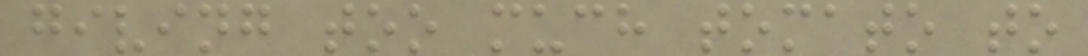giving too much tomato to
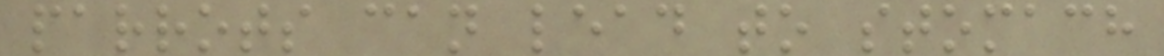parrots can lead to stomach
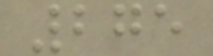275
